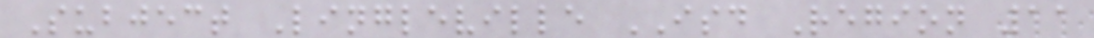Subject Lingleville ISD Region 11
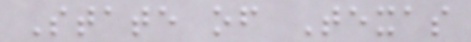State of Texas
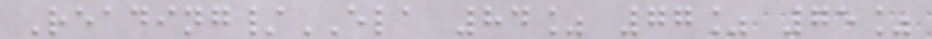Reading/ELA 84% 77% 75%
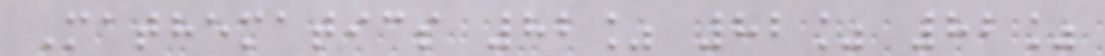Mathematics 82% 82% 82%
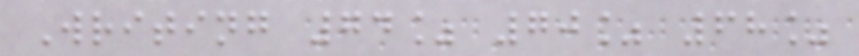Writing 74% 70% 68%
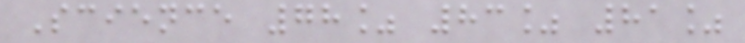Science 78% 83% 81%
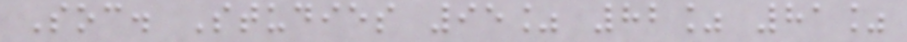Soc. Studies 95% 82% 81%
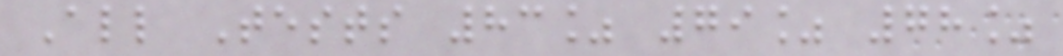All Tests 83% 79% 78%
